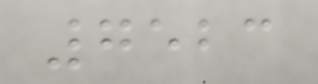7523
